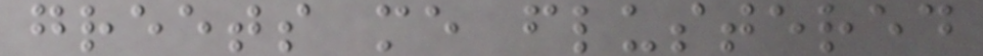greets me flustered
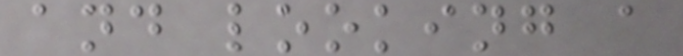and looking a
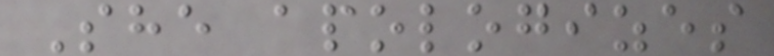She apologizes
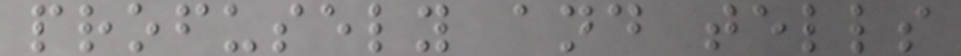profusely and tells
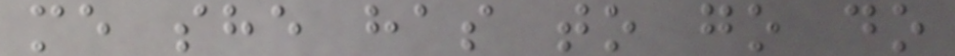me she has to go do
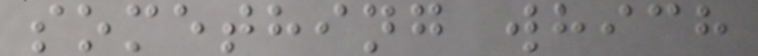something which
